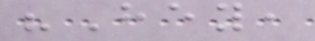"Hey,
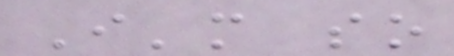I'm so
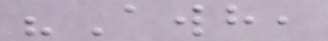"Awh,
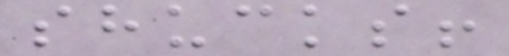shucks!
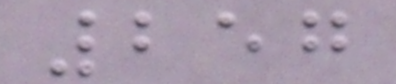257
